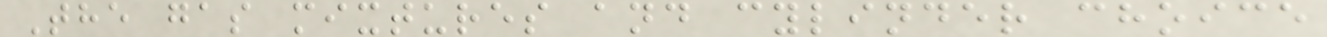The gas mixtures and cylinder choice
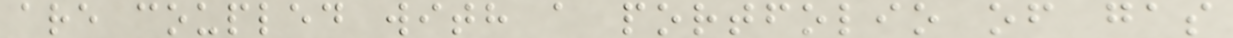are coupled with a portfolio of gas
